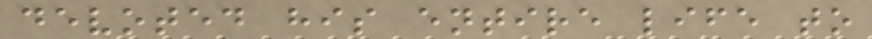devoted his entire life to
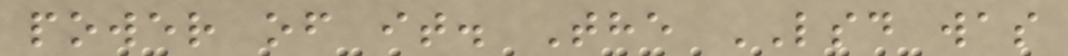power of it. The LSD was
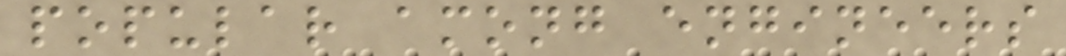popular among engineers
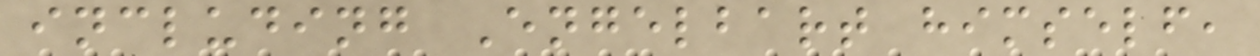including Engelbart himself,
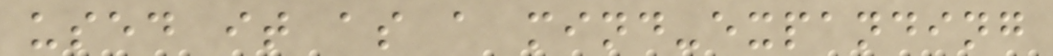used it as a mind-expanding
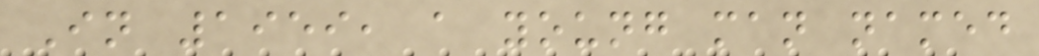In 1959, a young man named
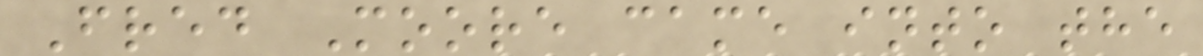Fred Moore came into the
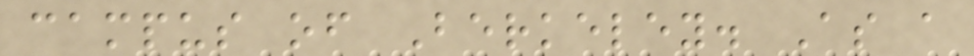campus of Berkeley. As a
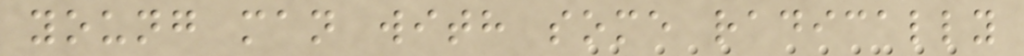young man with some radically
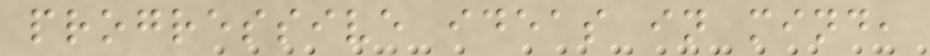progressive ideas in mind,
